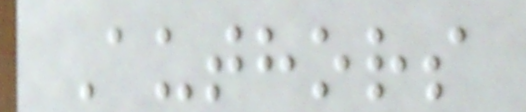Authors
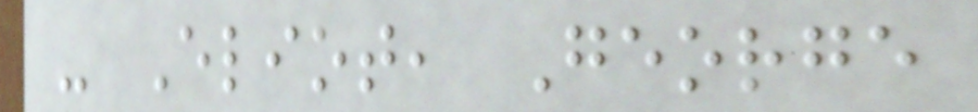- Eliot, George
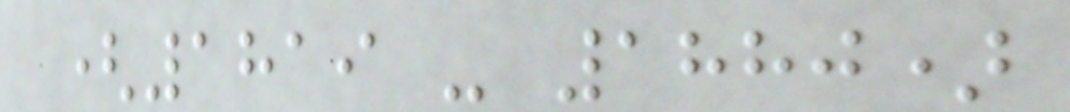(1819 - 1880)
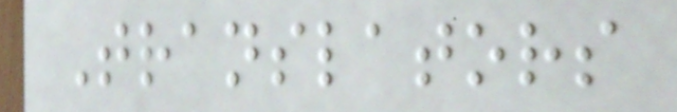Translators
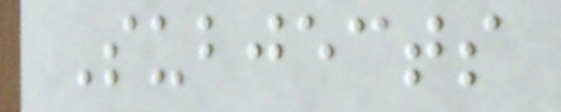Subjects
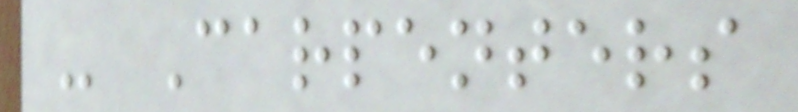- Carpenters
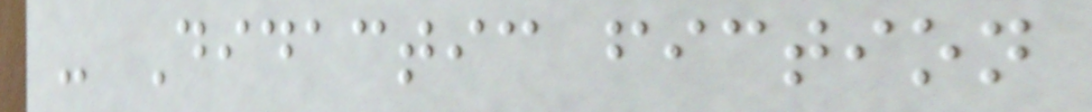- Didactic fiction
